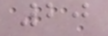20
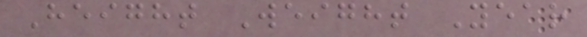Height Weight Year
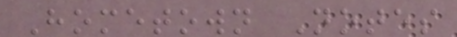Hometown Notes
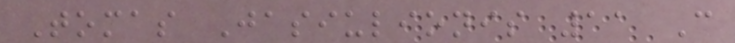Tomas Jasiulionis 11 C
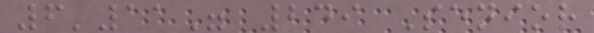6'11" 249 Senior
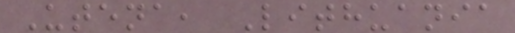Utena, Lithuania
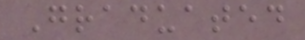Graduated
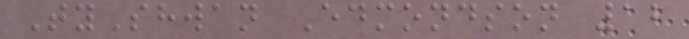TyShwan Edmondson 12
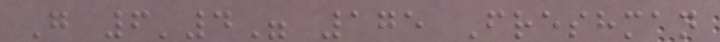G 6'4" 175 Freshman
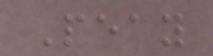Peay
